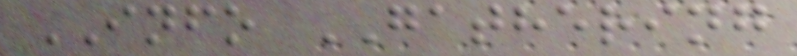INFO GATHERING
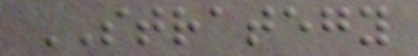STRATEGY
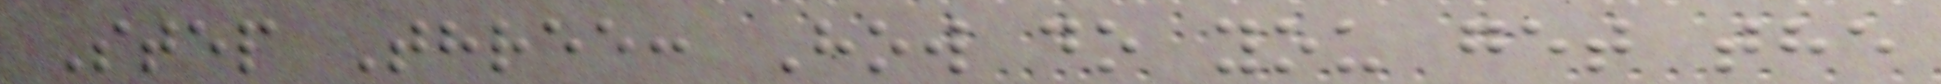Step Three: How do you get the
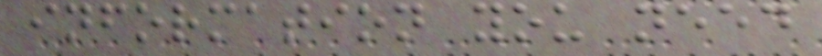information you need
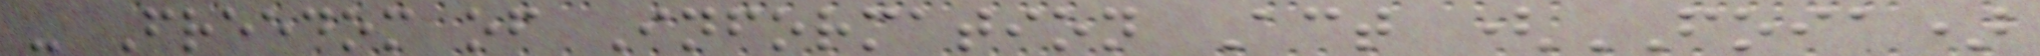- Freedom of Information Act (FOIA)
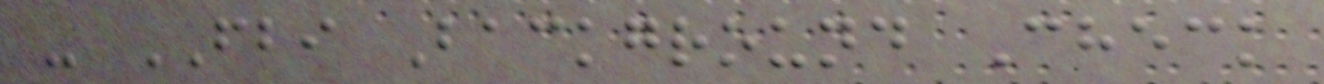- FBI Background Check
